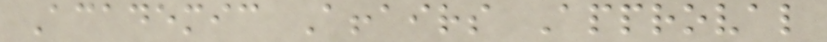Academic Affairs Approval
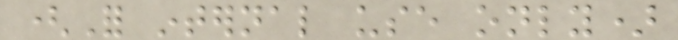(For internal use only)
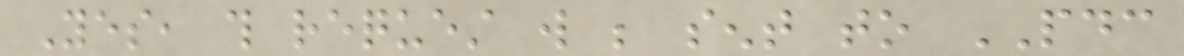Yes, this request will be sent to PDC
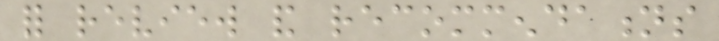for review and recommendations
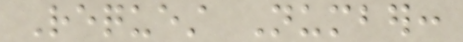Request Number:
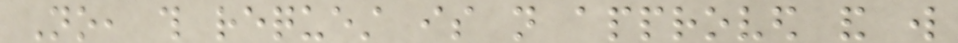No, this request is not approved and will
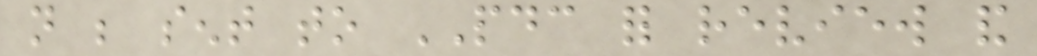not be sent to PDC for review and
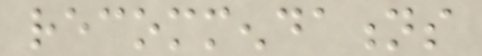recommendations
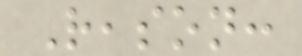Reason:
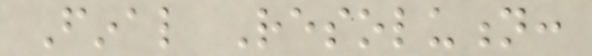Final Resolution:
